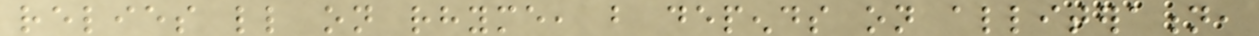relies little on rhyme, but depends on alliteration,
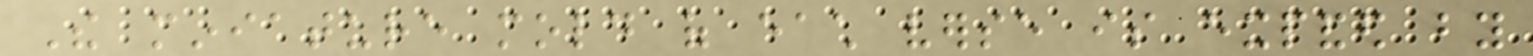The miniature mold of each verse is expanded by
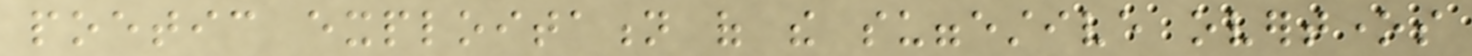poetic exploitation of the suggestive overtones
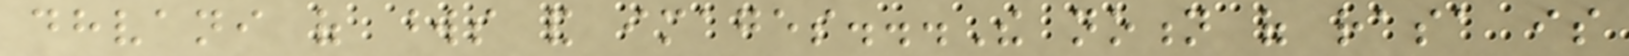dhvani of words and images...The notion of rasa is
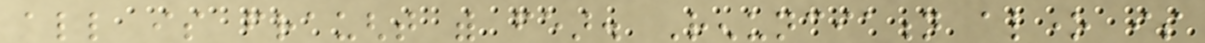all is fraught with fear. Renunciation alone is
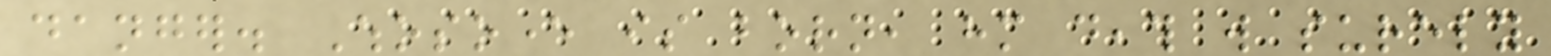danger. Whosoever is born, him death will surely
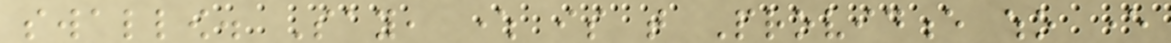swallow. Say, where is that Providence who ever
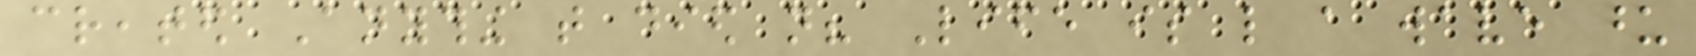created Anything that died not? Life is like a wave upon
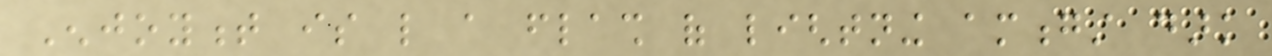Enjoyment is like a flash of lightning amongst dark
